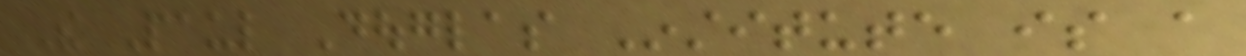The Paul Douglas Institute is a
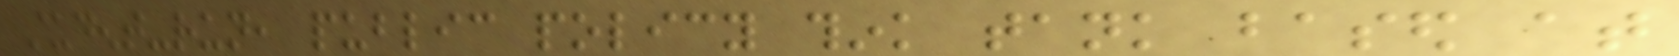student-run, public policy think tank based at
